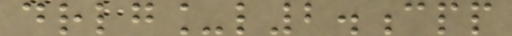drlg_l2.cpp
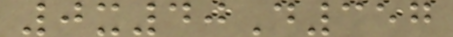0x40D357
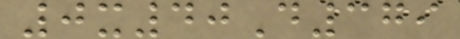0x40D379
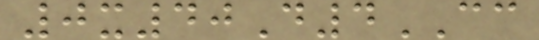0x40D4CC
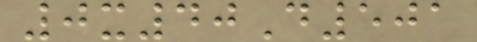0x40D501
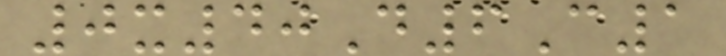0x40D6C1
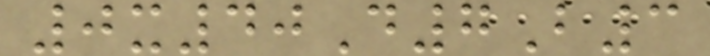0x40D7B3
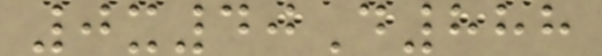0x40D888
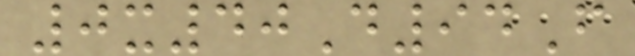0x40D94F
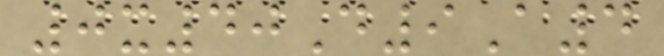0x40D9A4
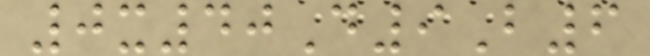0x40D9B6
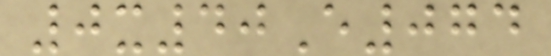0x40E074
